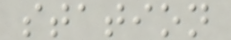station
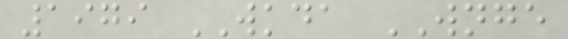1979 WKDA WNGE
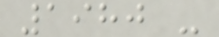1980 -
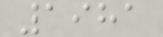1981
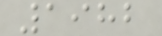1982
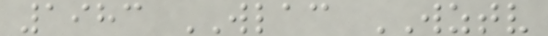1983 WLAC WZTV
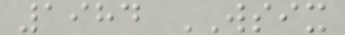1984 WSIX
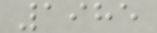1985
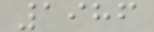1986
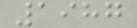1987
